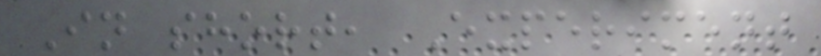In short, Experiment
